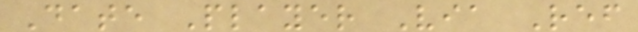Date Player Via Ref
